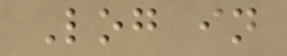Log in
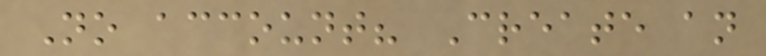No account? Create an
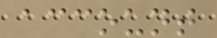account
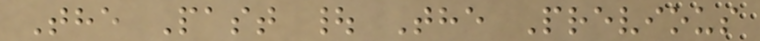The Past | The Previous
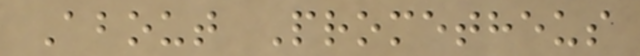About Prometheus
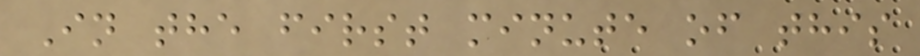In the first minute of this
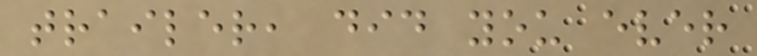trailer, did you ever
